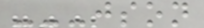---json
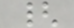{
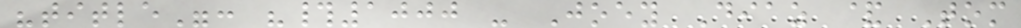"title": "#1000 - Joey Diaz & Tom
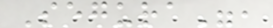Segura",
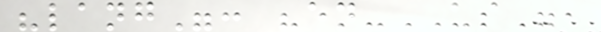"lang": "en-US",
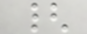{
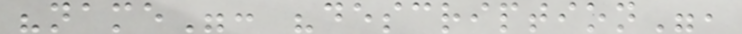"name": "description",
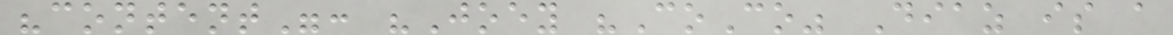"content": "Joey "CoCo" Diaz is a
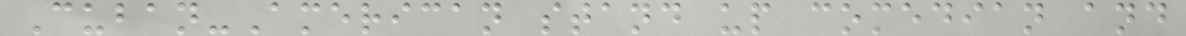Cuban-American stand up comedian and
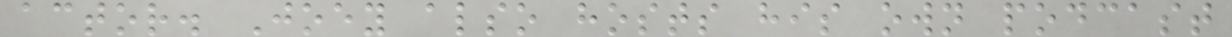actor. Joey also hosts his own podcast
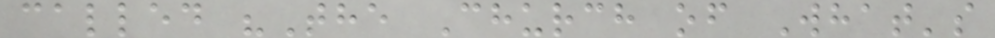called "The Church of What's
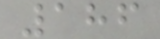186
